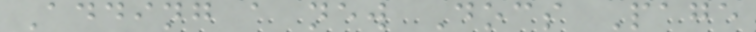Adding a new Docs Page
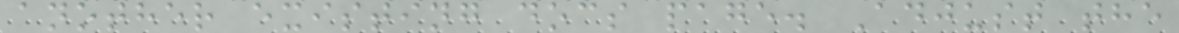another existing docs page. Adjust the
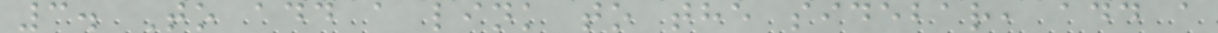3. To add a link to the sidebar, add a
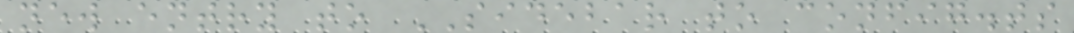new entry to SIDEBAR to config.ts
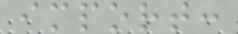import:
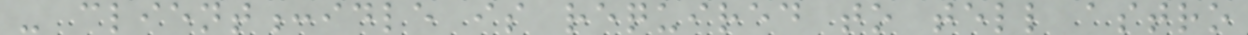- client:idle is required to tell astro
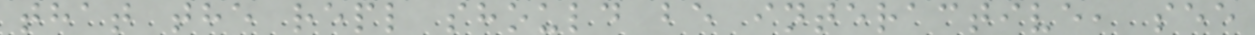that the repl should be interactive, see
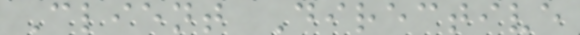Client Directive
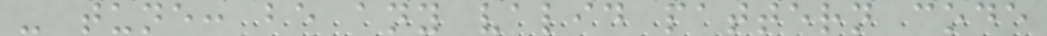- tune: be any valid pattern code
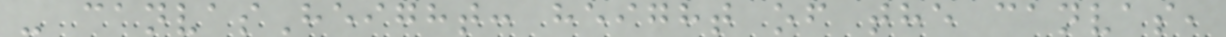- canvasHeight: height of the canvas,
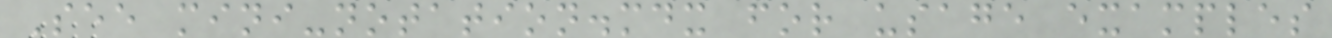See mini-notation.mdx for usage examples
